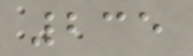235
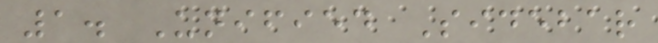1. Unified Sidebar
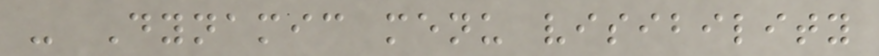- Dynamic menu visibility
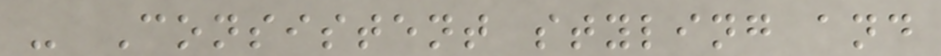- Consistent styling and
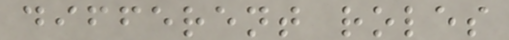different roles
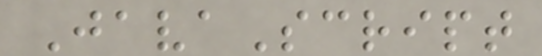JavaScript
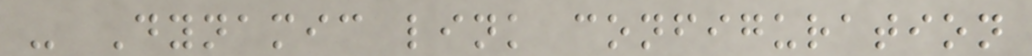- Dynamic link configuration
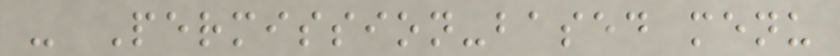- Permission-based menu
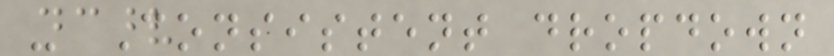- Consistent dropdown
